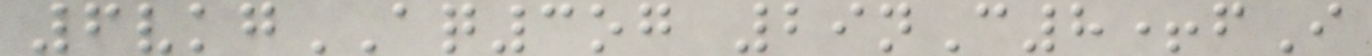6vkgAQ3og 29nC8+fI
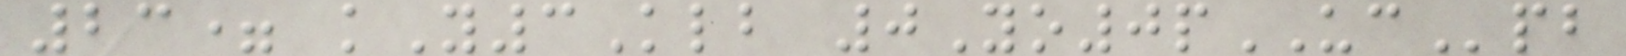23= kY3Klb 0Yo0pUCpb
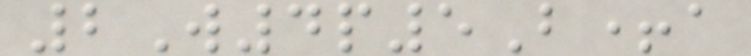2W4p5B+a
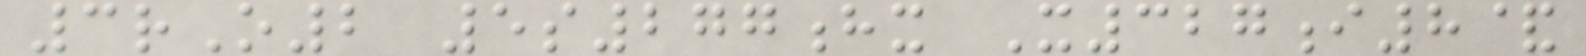3rO2 5s277hx X327i8&
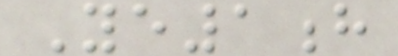Ye1h
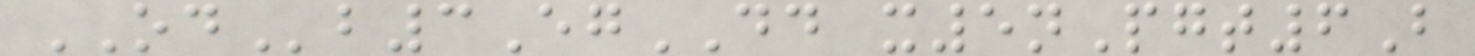ODb3EgDD x5nPgt6B
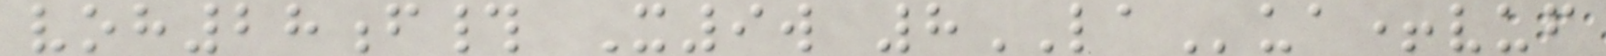voh28f# X9w 8LAua+vuf
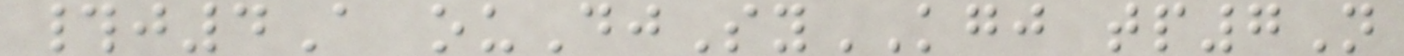#j4A ouDjSyKGJ tp7N
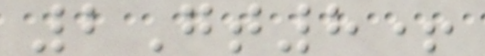2Gt8+
